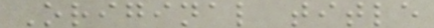Original title
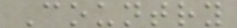Country
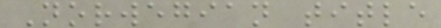Norwegian title
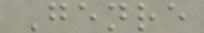Genre
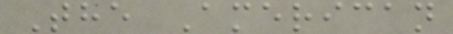The American
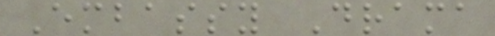Embassy Drama
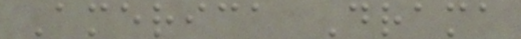America Drama
